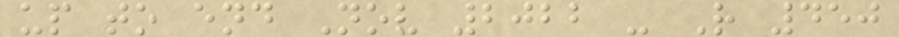up to end Nov 2022 - R 450
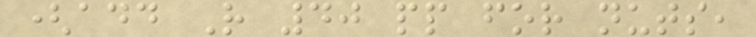(add R 40 pp for nuts,
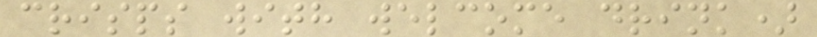crisps with welcome drink)
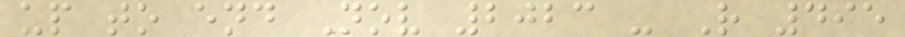up to end Nov 2023 - R 495
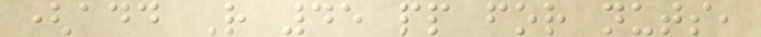(add R 45 pp for nuts,
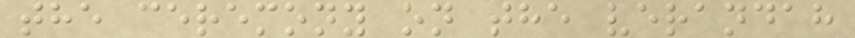the ceremony on the verandah
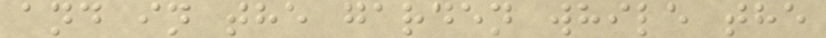and in the garden while the
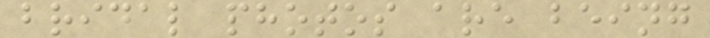bridal photos are being
